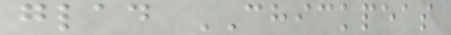glad CHICKPEAS
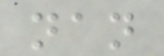nan
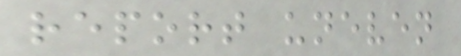report uneven
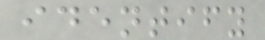identify
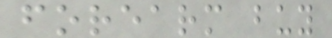forearm buy
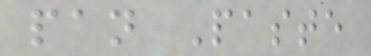pan Paste
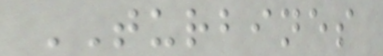TURBINES
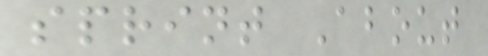sprint About
